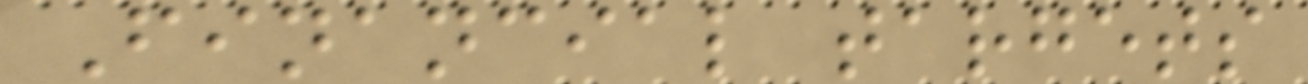Financial targets
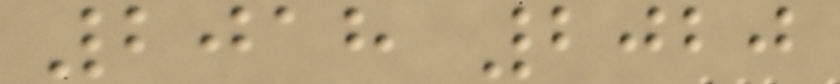2018 2020
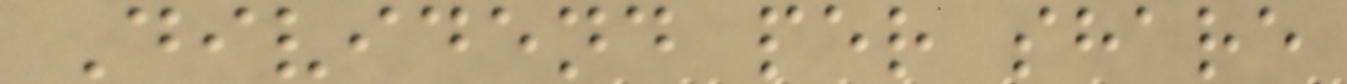Dividend per share
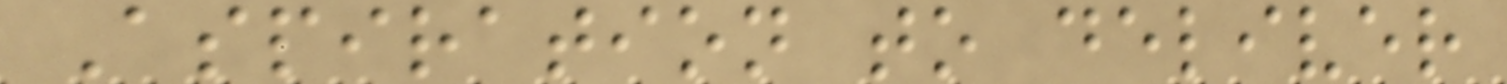Aspiration to deliver
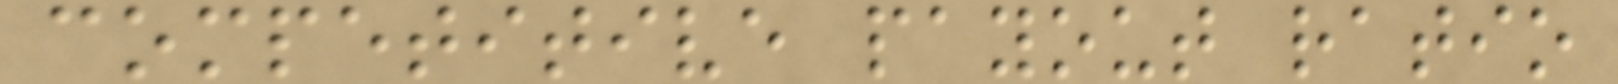competitive payout ratio
